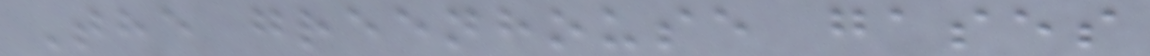The greenhouse gases
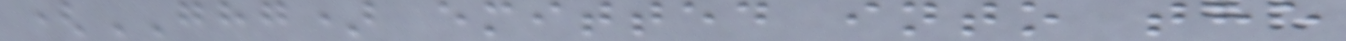(GHG) emitted into the
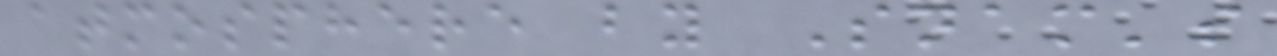atmosphere by Snam's
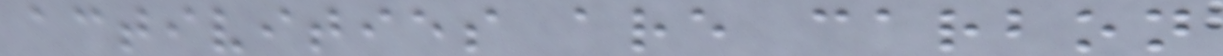activities are carbon
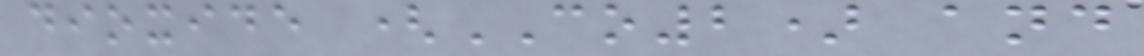dioxide (CO2) and
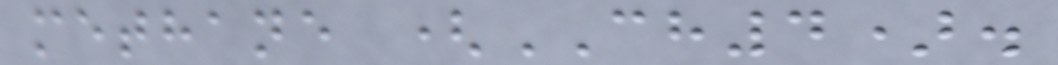methane (CH4).
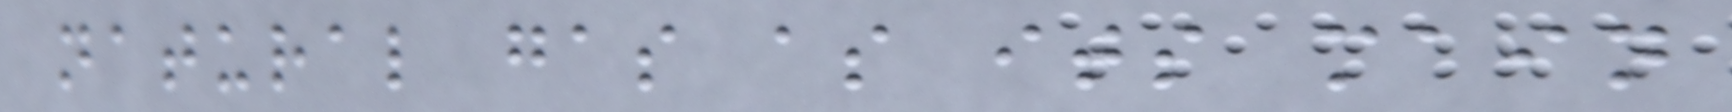natural gas as its main
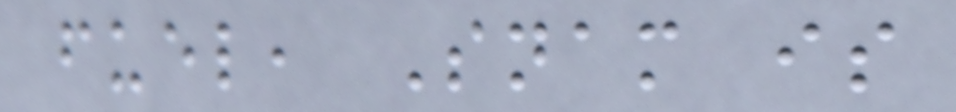fuel, Snam is
